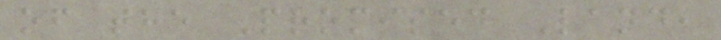of the Promised Land,
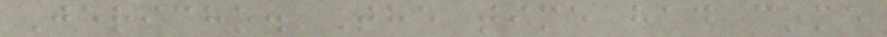Jericho. The time had come
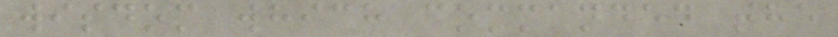wisdom which commanded the
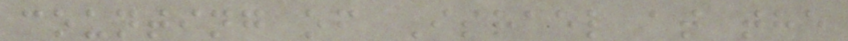counting of Israel at the
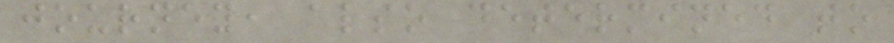journey, also determined to
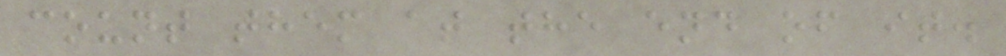count them at the end of it.
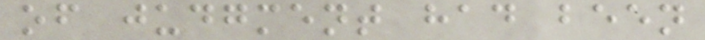of judgment had been
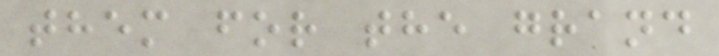them for the grand
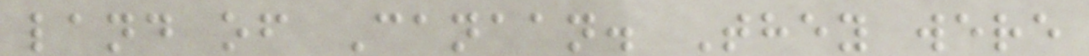land of Canaan. They were
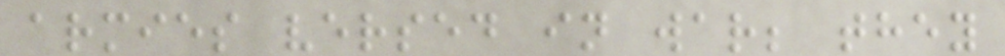armies versed in war; they
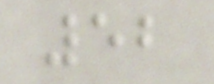52
